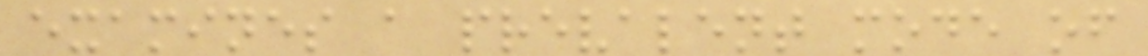examines a prevalent mode of
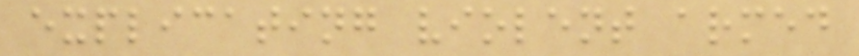explicating violent armed
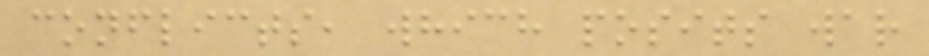conflicts, which posits war
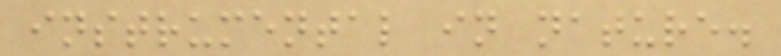instrumental in nature.
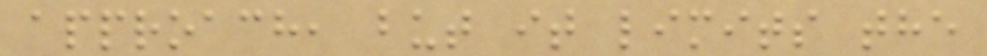approach, but it limits the
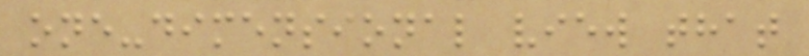one-dimensional view that
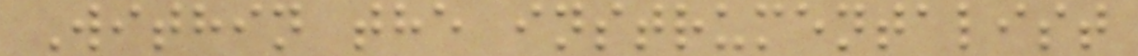Within the instrumentalist
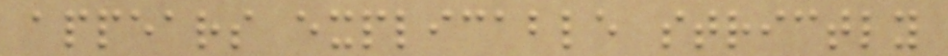appears explicable strictly
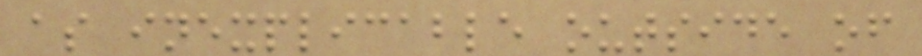as inexplicable outside of
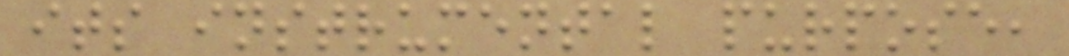its instrumental purpose,
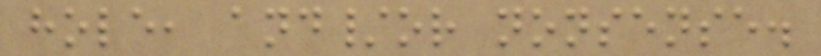hole, and/or nonsense.
